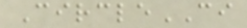CircleCI
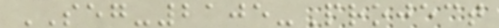SEG-2105-Project
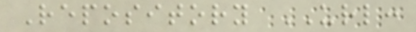Repository URL:
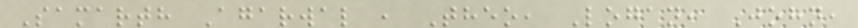Samarth Agarwal , Theo, Logan, John,
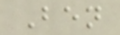Ben
